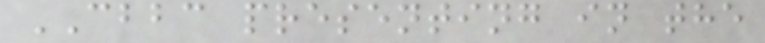CBBC presenting in the
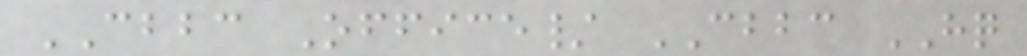CBBC Office/ CBBC HQ
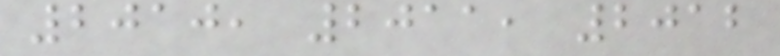2010, 2011, 2012
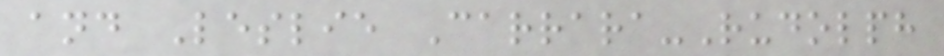and Leslie Carrara-Rudolph
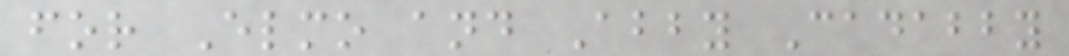for Elmo and Abby Cadabby
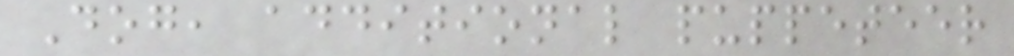Dog, additional puppeteer
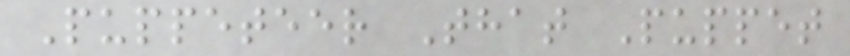Puppeteer That Puppet
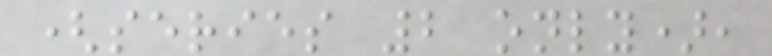(series 2 only),
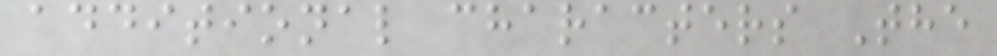additional characters The
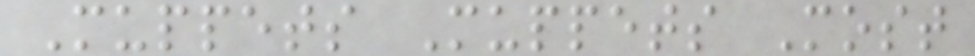Muppets Muppets Most
